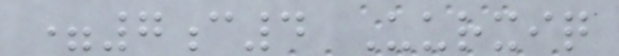=7c4 Uurxiq
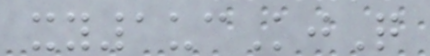xy1ucKjQ
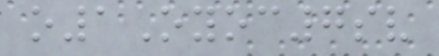o1Oyoc7sv
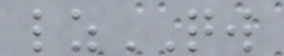lzQW
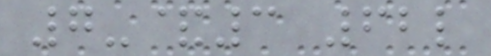7-&3 62l
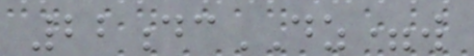22dcDZ=w
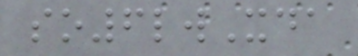so6lwXda
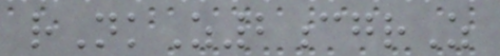rNkZ2cgrZ
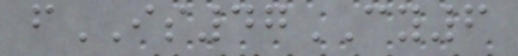fIS47CY6
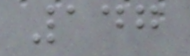147
